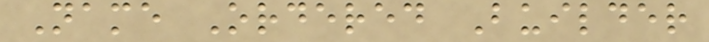Name Ordered Builder
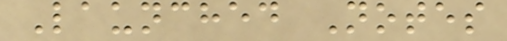Launched Notes
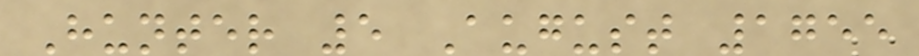Hunter 5 August 1755
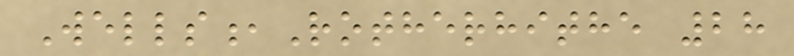Wells,Rotherhithe 28
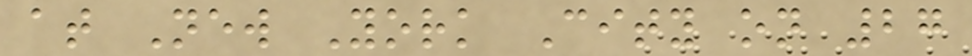at New York City on 27
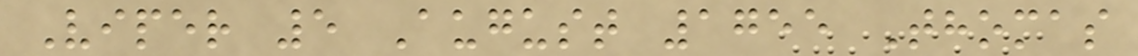Viper 5 August 1755 Thomas
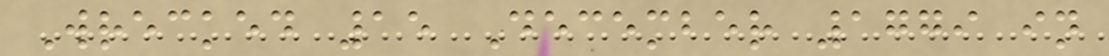Wrecked 15 December 1779 in
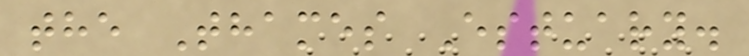the Thames Estuary.
